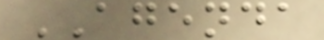AGENDA
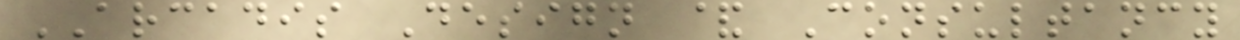ARCADIS Design & Consultancy
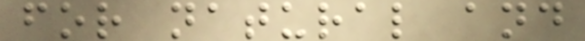for natural and
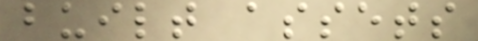built assets
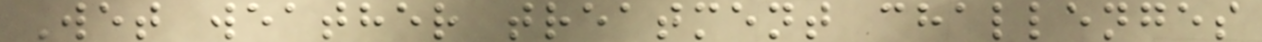Wet weather treatment challenges
